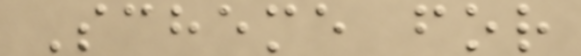Scheme for
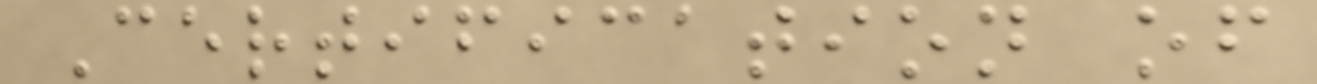Certification of
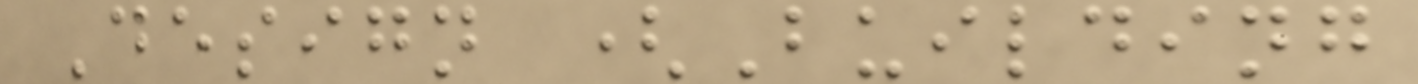Design (Building
